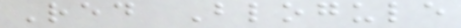Red Blogule
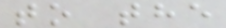to the
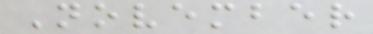November
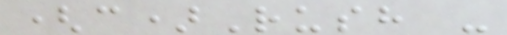(c)Rush -
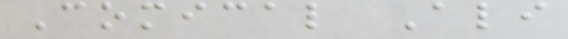Comical Ali
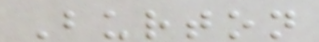Burton
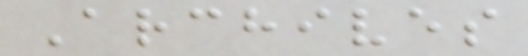Archives
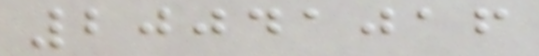20041016
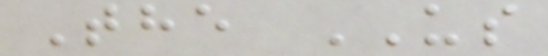The US
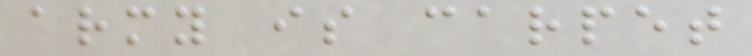army is carpet
